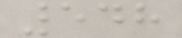548
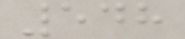548
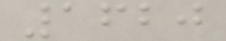1620
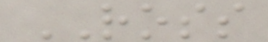ROSS
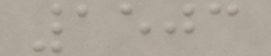1503
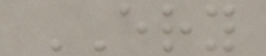ERY
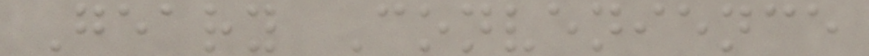Geary Convenience
